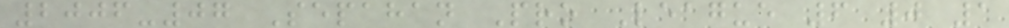2006-07 Sepahan Pro League 6 0 1
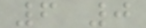6 0
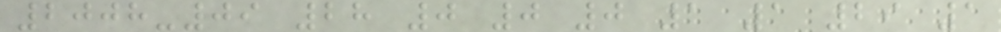2008-09 28 0 0 0 1 1 29 1
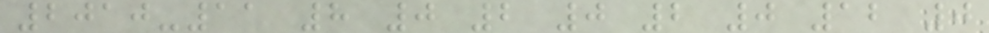2010-11 8 0 2 0 2 0 12 0
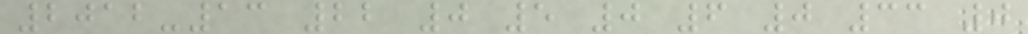2012-13 22 0 5 0 6 0 33 0
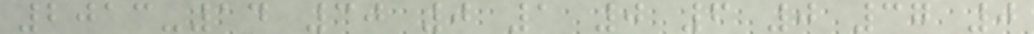2013-14 30 0 1 0 6 0 37 0
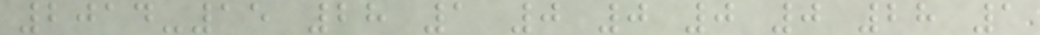2014-15 28 1 0 0 0 0 28 1
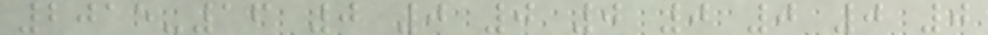2015-16 0 0 0 0 0 0 0 0
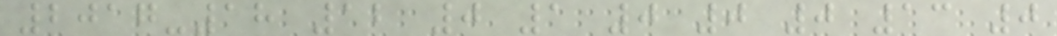2017-18 12 0 1 0 0 0 13 0
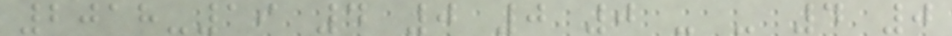2018-19 4 0 0 0 - - 4 0
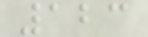123
